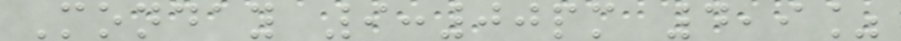Monday 9:00pm 4,9%
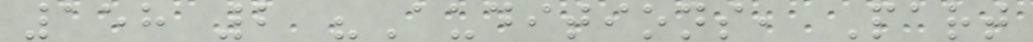158 2 "Auditions, Part
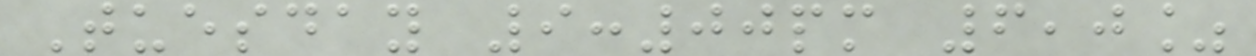Tuesday 9:00pm 6,0%
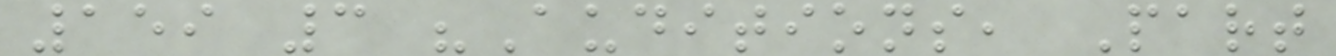159 3 "Auditions, Part
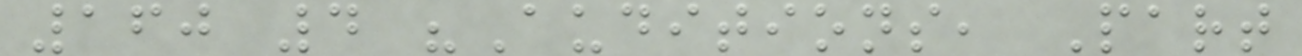160 4 "Auditions, Part
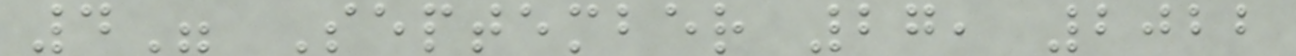4" September 27, 2022
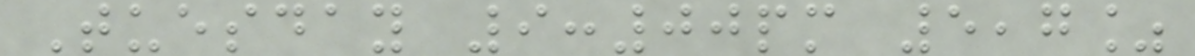Tuesday 9:00pm 5,7%
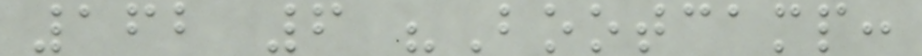162 6 "Bootcamp:
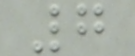7
